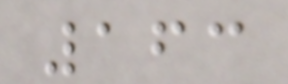163
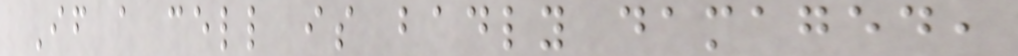If a cell is badly damaged,
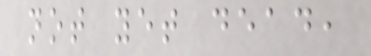not yet dead,
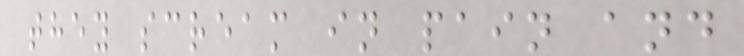they scream in pain and
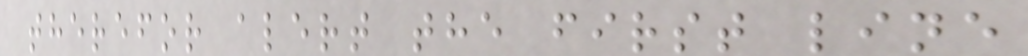therefor alert the first line
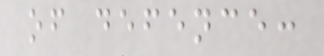of defence:
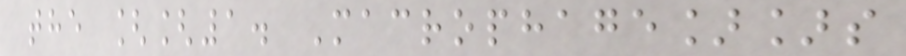the [[1. Macrophage]]s
